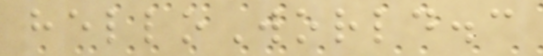helloWorld.c
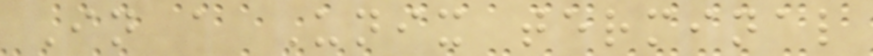In a Unix terminal
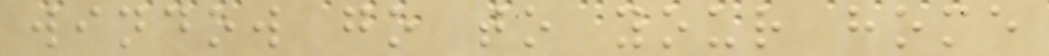window go to your home
